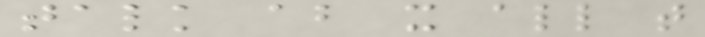talk about it all that
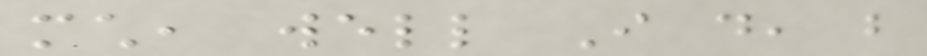much, well I do, but
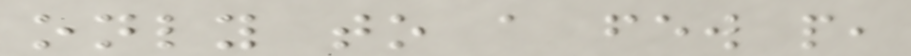only to a few people,
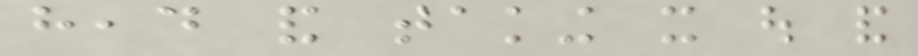head and taking it out and
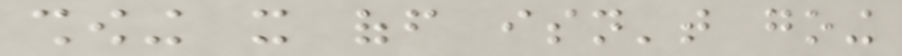showing it off isn't going
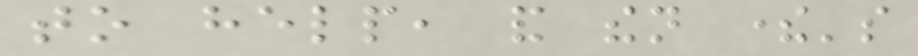to help, and then there's
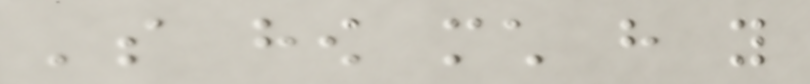'so how much have you
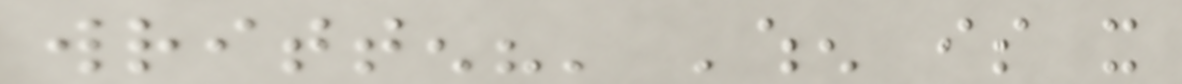written?' 'when is it
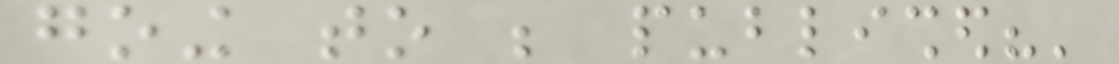going to be published?'
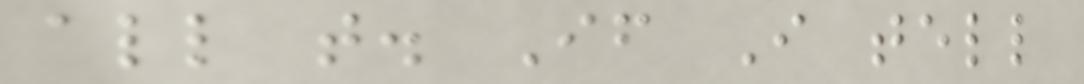all that. If I tell
